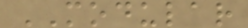MODULAR
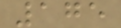175
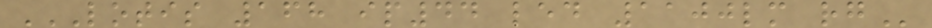LOTIS 168 IP44 LED 1100LM RG
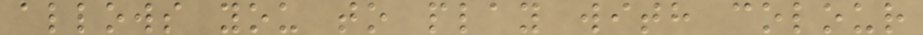allows you to play with colour
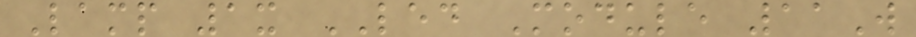Lamp 1x LED Module 11W
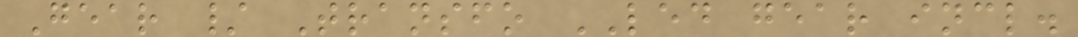Gear / Transfo LED gear incl.
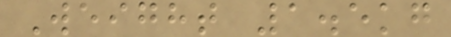Weight 1.5kg
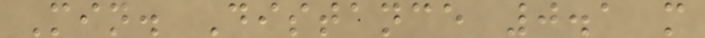Min. Distance 0.1 m
